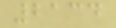2134
